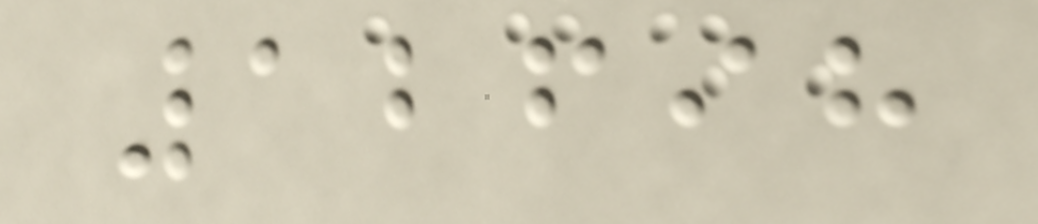12698
